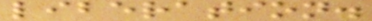liberation.
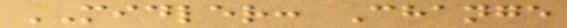MIDLER: Change
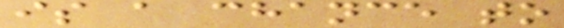is a chance to
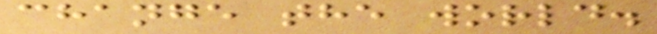change the world.
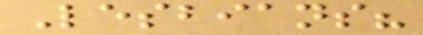Lesbians?
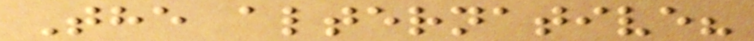The alternative?
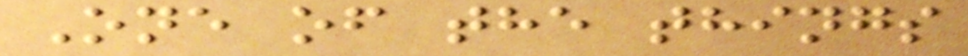One of the things
